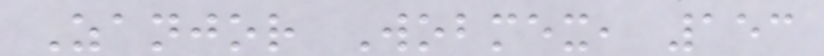Zanjor Wobmex, 153
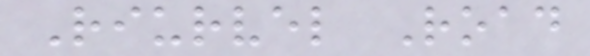Riurvel Road
